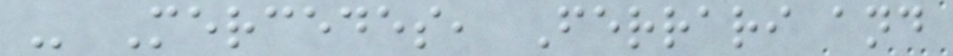- Mercedes, Ferrari and
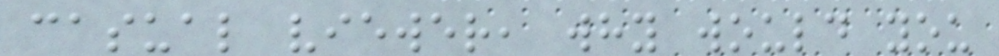casual viewer, why would you
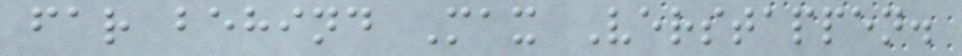far behind Max Verstappen.
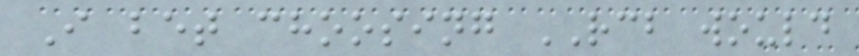I bet choosing RCB would
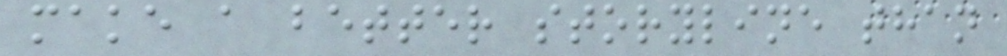make a better storyline than
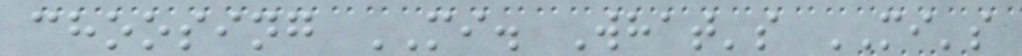choosing MI. What's MI's
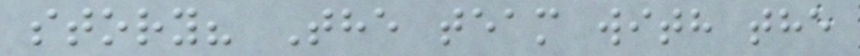story? The team with the
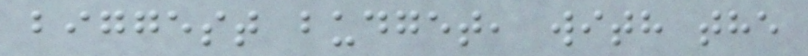biggest budget, with the
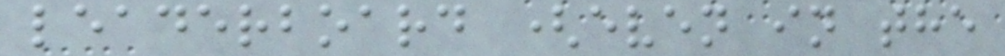leaderboard (even in the
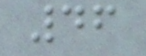46
